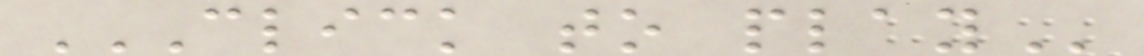CLICK TO PLAY
